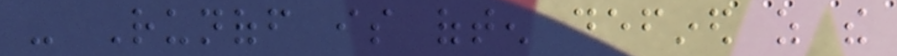- Runoff is often defined as the
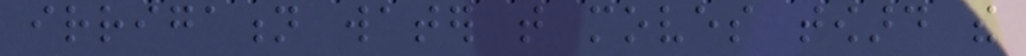irrigation water that moves toward the
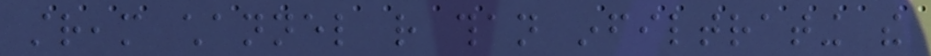stream channel rather than infiltrating the
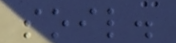soil.
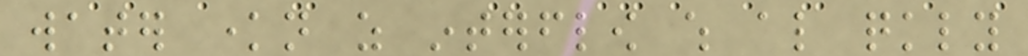water known as interflow which also quickly
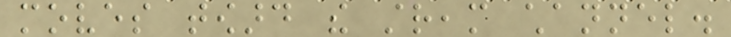moves toward the stream channel.
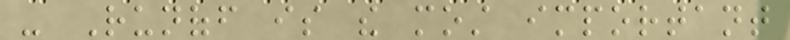- Runoff is the most important
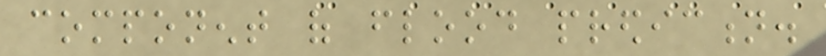component of flood prediction.
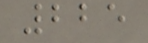225
